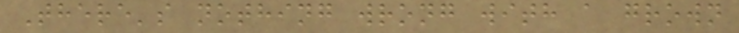There's nothing wrong with a grown
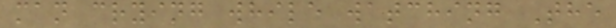man crying while watching The
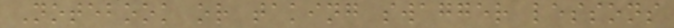Notebook or taking swagger lessons
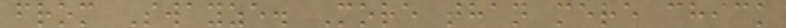from Swayze. More than mere chick
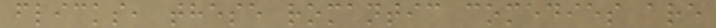flicks, these romantic comedies are
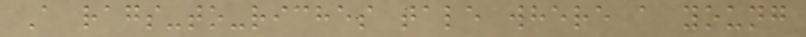A rags-to-riches tale where a young
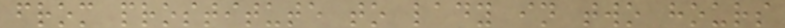from prostitute to lady in two hours
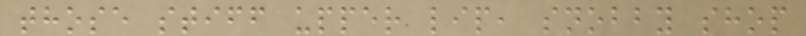those stiff upper lip, snobby shop
